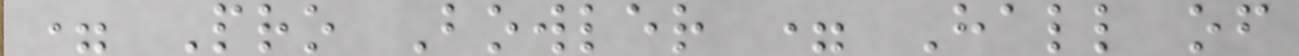= Pro Bowler = Hall of
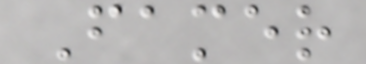Famer
